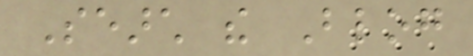Search the Blog
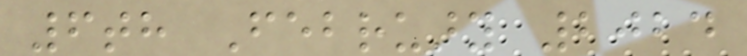6th February 2024
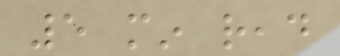5 min read
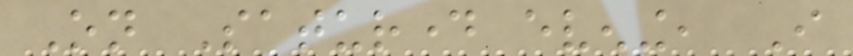On Saturday evening, I
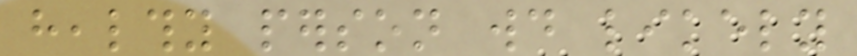healthy person would likely
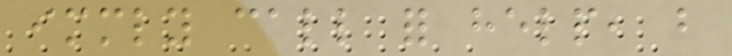immediately call for help, but
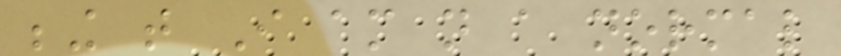being that I am not a normal
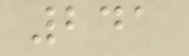241
